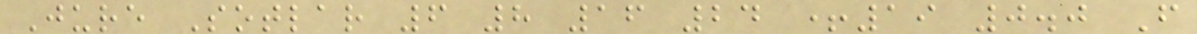Jure Sotlar 6 8 16 24 +19 0.0 F
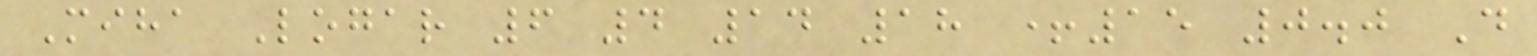Miha Logar 6 4 14 18 +15 0.0 D
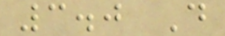3.0 D
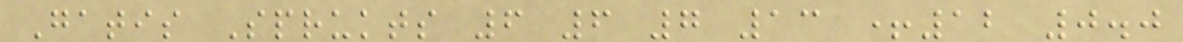Gatis Sprukts 6 6 7 13 +12 0.0
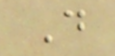D
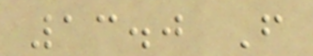13.0 F
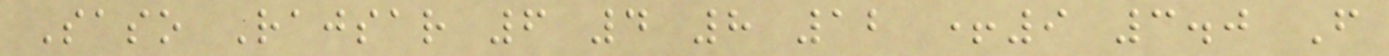Saso Rajsar 6 4 8 12 +9 3.0 F
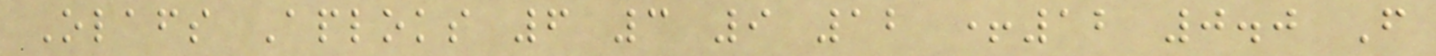Olafs Aploks 6 3 9 12 +12 0.0 F
